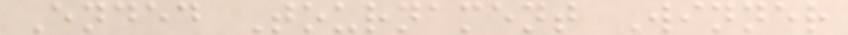Ended Tournament Winner
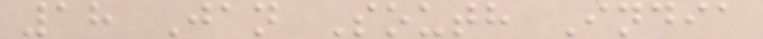18 Jan South India
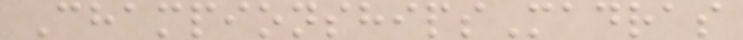ChampionshipsMadras
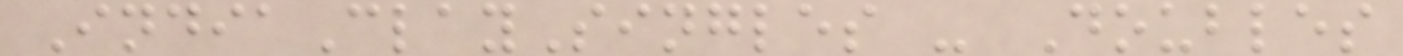IndiaClaySingles - Doubles
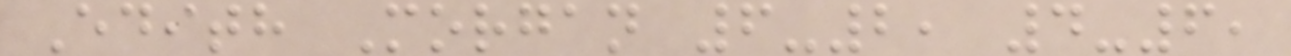Edith Morgan 6-2, 4-6,
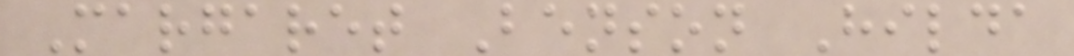Margaret Benson Hilda
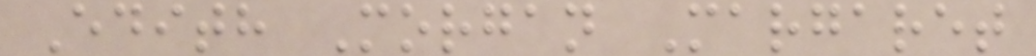Edith Morgan Margaret
